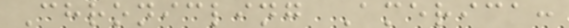Chronicling America:
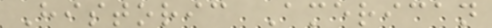Historic American
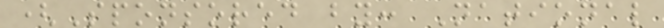(Sponsored by: National
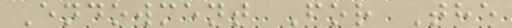Endowment For The
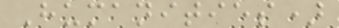Humanities)
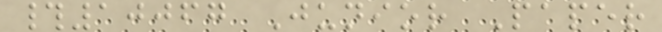#10067 Junior Paper
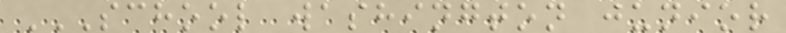SCHOOL WASHINGTON JUNIOR
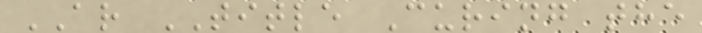AR TITLE Curing the
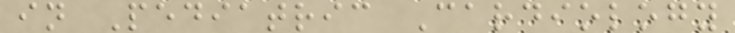in Pediatric Cardiology
